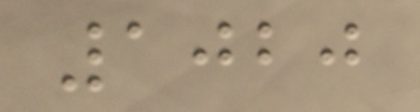1020
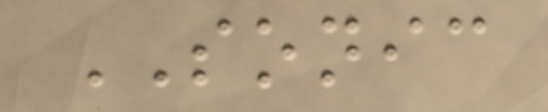SONIC
